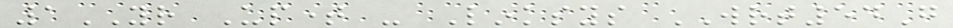1YR Uptime - Linksys WRT54G
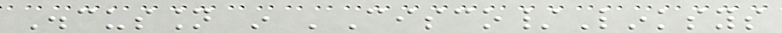Discussion in 'Cisco/Linksys
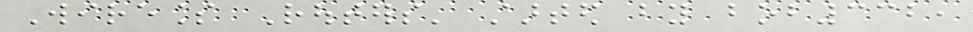Wireless Routers' started by bob332,
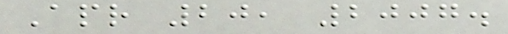Apr 20, 2007.
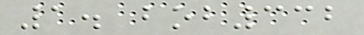1. bob332
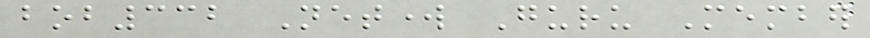bob332 Network Guru Member
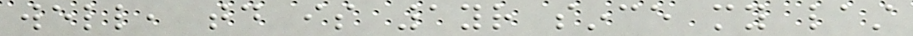well, today is 1yr since my last
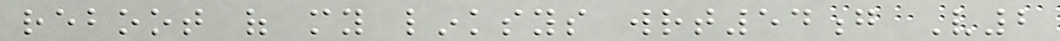reboot of my linksys wrt54g V2
